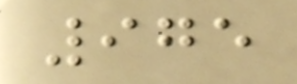975
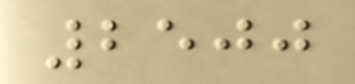2500
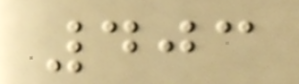403
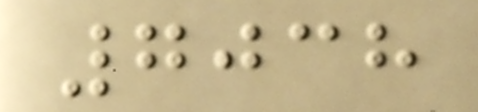7038
